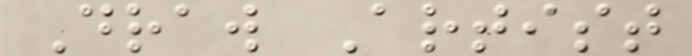Draw Artist
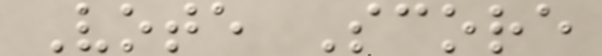Vote Score
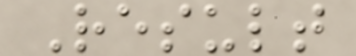Result
